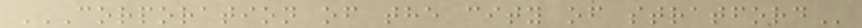CORPORATION OF THE CITY OF STRATFORD
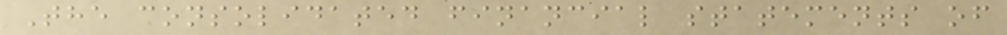The consolidated financial statements of
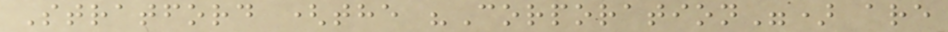Stratford (the "Corporation") are
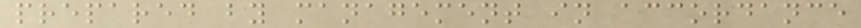prepared by management in accordance
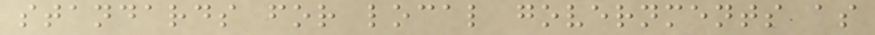standards for local governments as
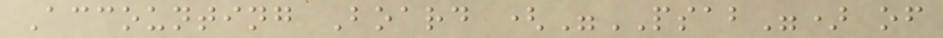Accounting Board ("PSAB") of
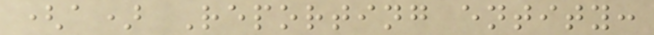(a) Reporting entity:
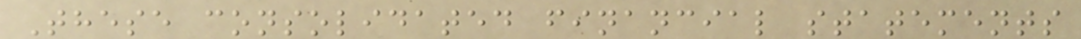These consolidated financial statements
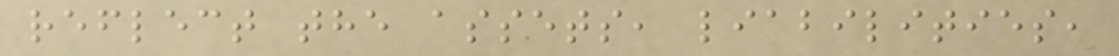reflect the assets, liabilities,
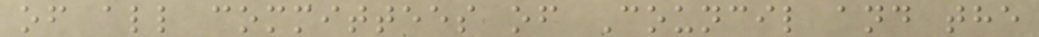of all committees of Council and the
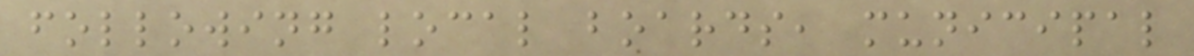following local boards, municipal
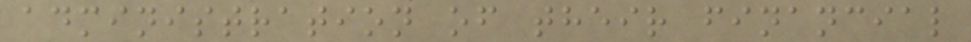administration of their financial
